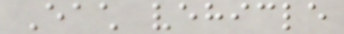Each vehicle
